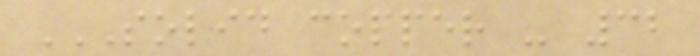SOLID COPPER - 32
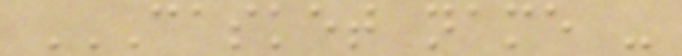CASKET NAME -
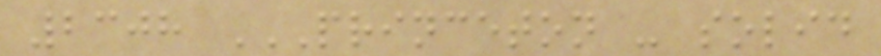2308 PRINCETON - SOLID
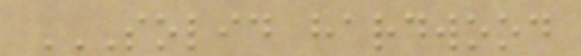SOLID HARDWOOD
